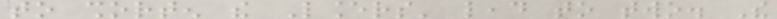to shorten the Lancers' lead to two. The
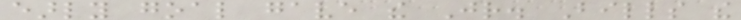early goal gave the Jr. Bills the
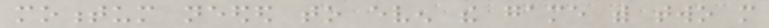momentum needed to even the game with two more
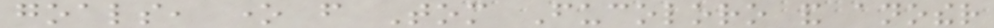goals, one from Tom Fucoloro and another
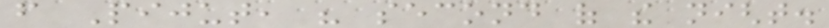from Pijut, his second of the night.
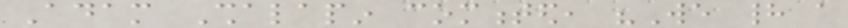Adam Shalapin commented, "We had a
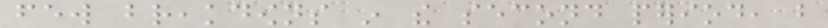few breakdowns in the second period, but
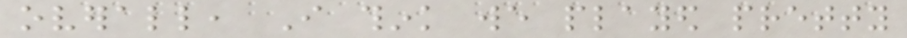overall, I think we played pretty
